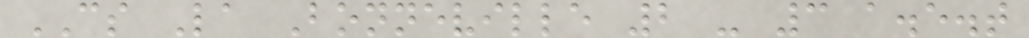CS La Bonneville 2 - 3 a.e.t
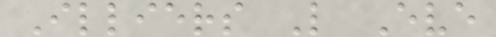Illiers L Eve
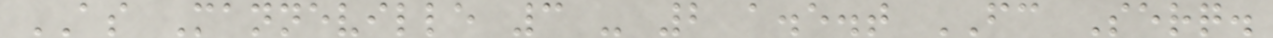AS Manneville 3 - 2 a.e.t FC Serq.
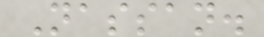Nassan.
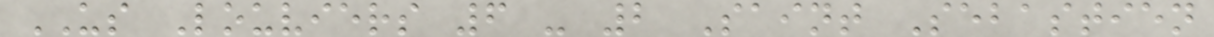US Louviers 6 - 2 Saint Sebastien
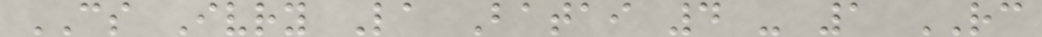CS Ivry La Batai 4 - 1 RC
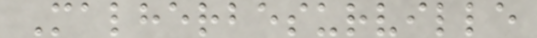Malherbesurville
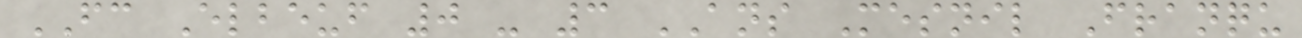FC Elbeuf 0 - 3 ANS Mesnil Franqu
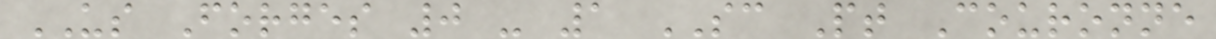US Forges 0 - 1 SC Pt Couronne
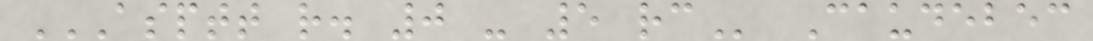ASPTT R. 0 - 5 RC Caudebec
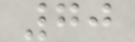70
